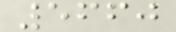5660
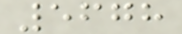5678
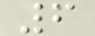6
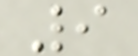9
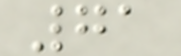71
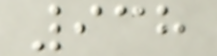938
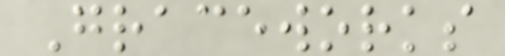Graceworks
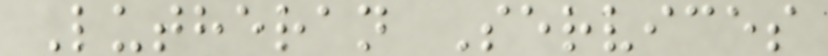Lutheran Services
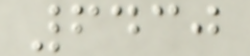6430
